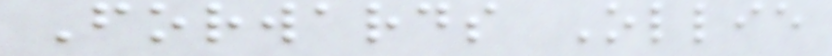Forwards Ollie
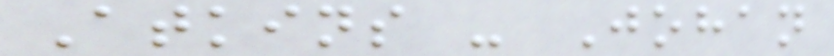Atkins - Johan
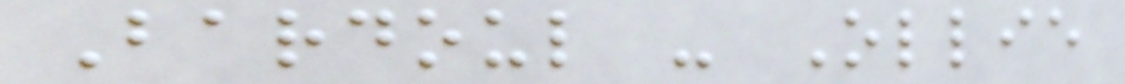Bardoul - Ollie
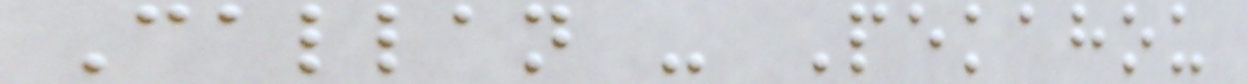Callan - Pekahou
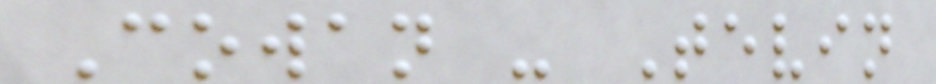Cowan - Tevin
